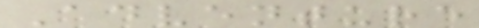Adventure
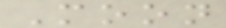Moon
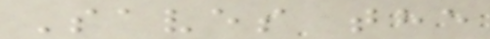Saves the
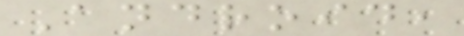Android,
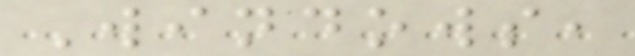Windows,
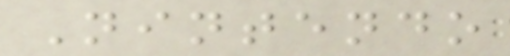Nintendo
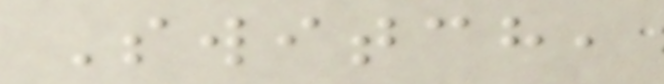Switch,
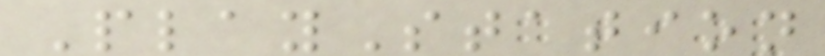PlayStation
